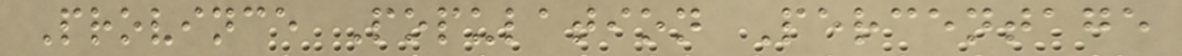Province Population Percentage
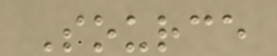Source
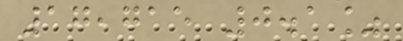17,715 0.1%
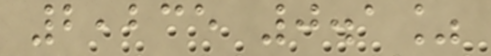2,235 0.1%
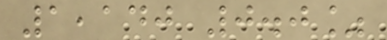1,140 0.0%
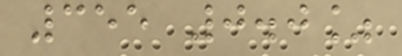355 0.0%
